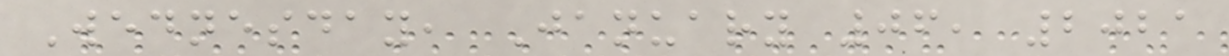Wednesday, January 06, 2021
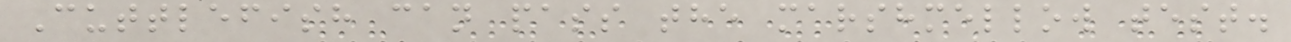Cuttlefish can pass the marshmellow test.
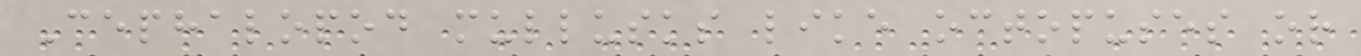Cephalopod mullusks like octopuses or
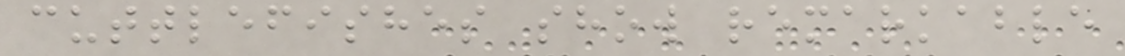cuttlefishes show remarkable
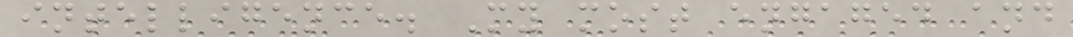intelligence. My most engaged and
